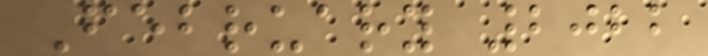February 2022
